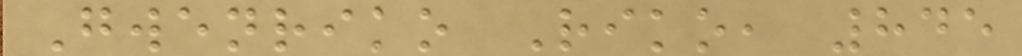Gwenriko Riko, 845
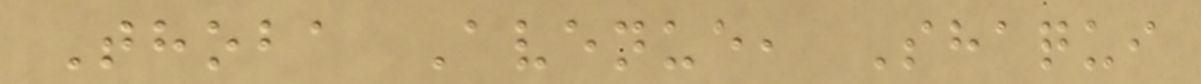Thoba Avenue, Shaqui
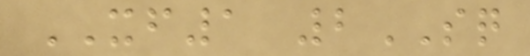XF1 2SQ
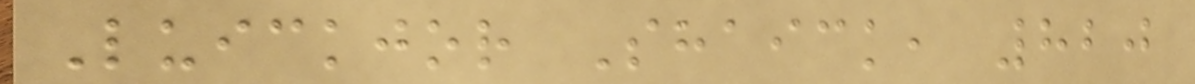Luickjor Shaick, 820
